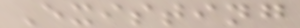Existing
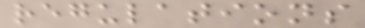regulations
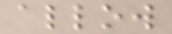allow
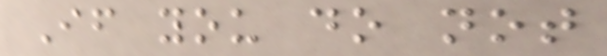If you do not
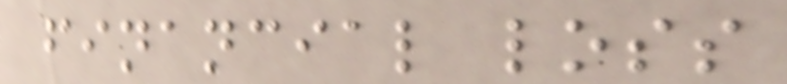financial loss
